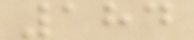184
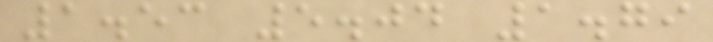1.53 5.04 1.79
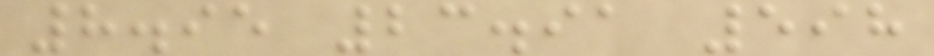8.95 23.91 598
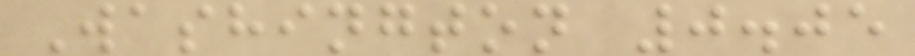Washington 0.05
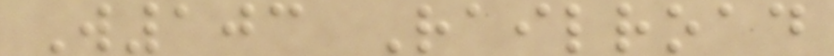W103 Railroad
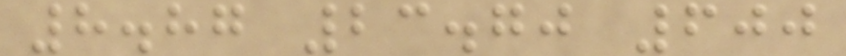8.87 23.70 600
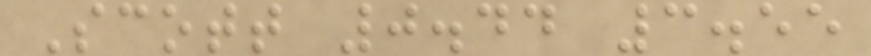Scott 0.44 3.55
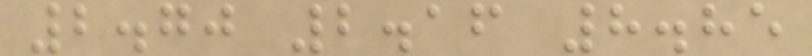2.70 2.16 8.85
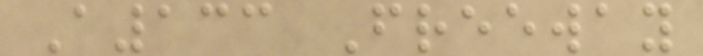A133 Freeway
